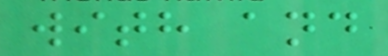with and
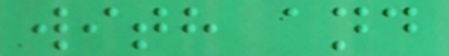with and
